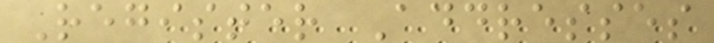Register Addresses
